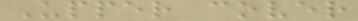Upper cover
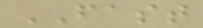FAST
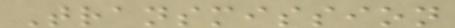Transmission
